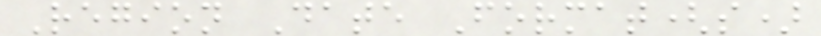Region Date Format(s)
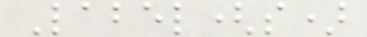Label(s)
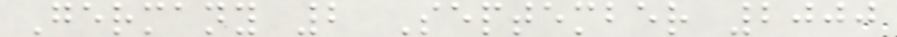Germany 2 September 2000
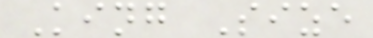King Size
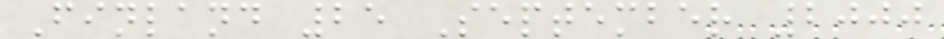Finland 25 September 2000
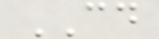CD
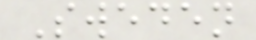Sweden
